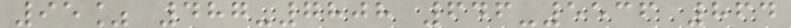95% 487-7808 646-5536 864
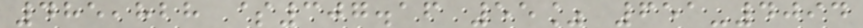485,828 $307.16 55% 651-4094
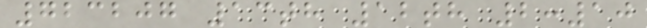723207 13th 12th 2:10
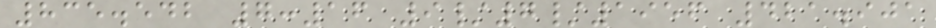835.542 7:16 9/7/1956 421.901
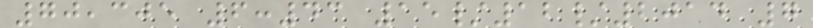70,305 6:43 15/12/2014 7
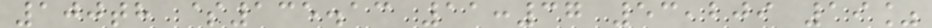100th $135.13 11:37 53,209 19%
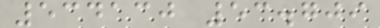534130 53.709
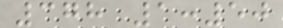378 1:50
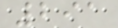291
